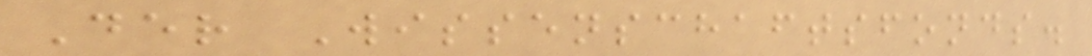Der Wissenschaftsfonds.
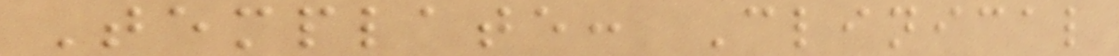Template: Clinical
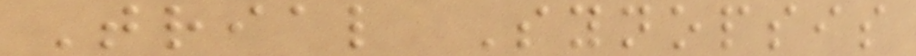Trial Synopsis
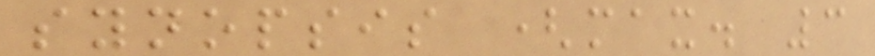synopsis (max. 3
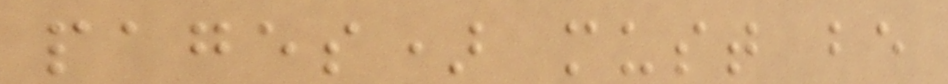pages) must be
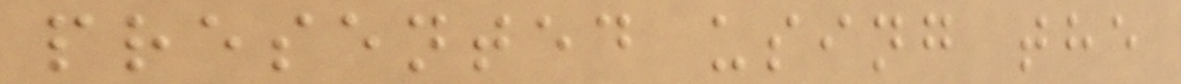presented using the
